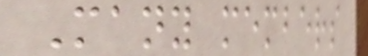Many members
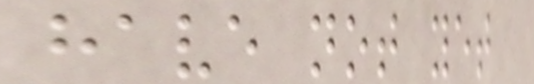have not yet
